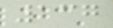137
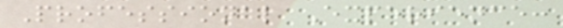Professional Experience:
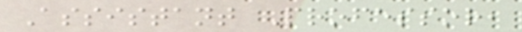Assistant Professor,
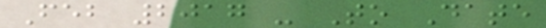Feb 2017 - To Date
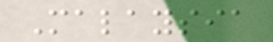Malaysia
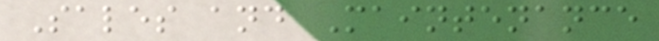Sales and Maintenance
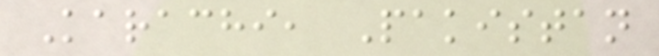Karachi, Pakistan
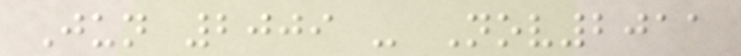Jun 2009 - Nov2011
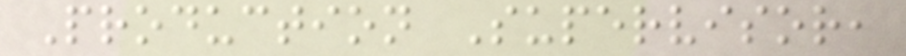Production Supervisor,
